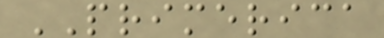PRIMERICA
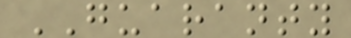GUARANTY
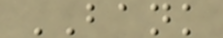BANK
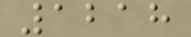1218
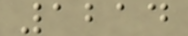1214
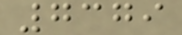7379
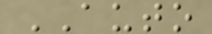AUTO
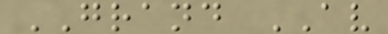GRAND AV
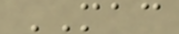MAC
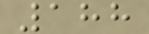188
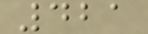421
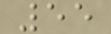55
